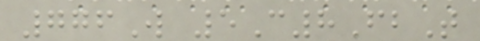776W 5C8FbT
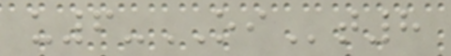u6-OIt8
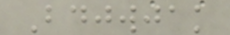Bdjwjak
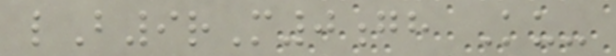lB9rM0gh Ku-
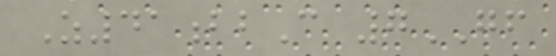Z41bbC 7GF
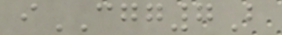iCGG7B
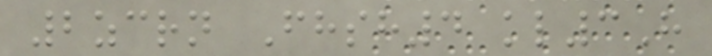2zcrn Fhsh4 kl3H
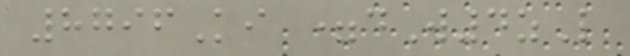8796Ki =dW4zL
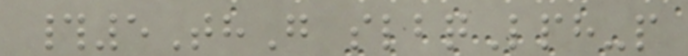#5ThG slbqLph-p
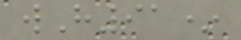wH91*
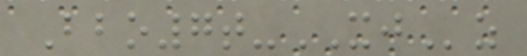Bbo7t-XJz
